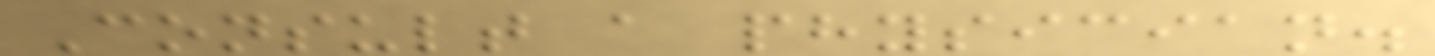Consult a physician.
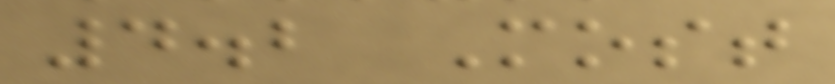4.2 Most
